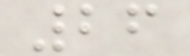26
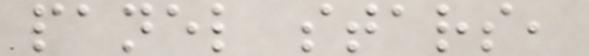panel stars,
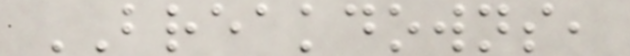BREAKDOWNS,
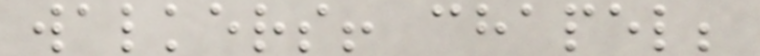walkers! chapel;
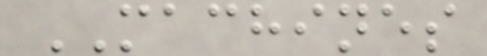MACHINES
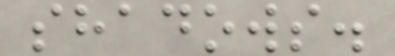shadows.
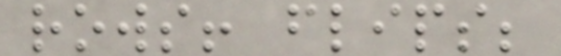rows! flips;
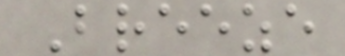Breeze
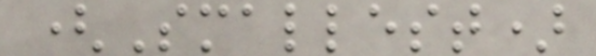(Smallest)
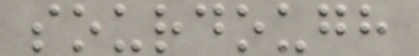sourdough
